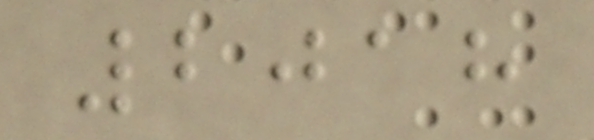2018
